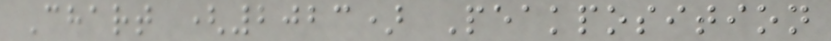Chart (2023) Peakposition
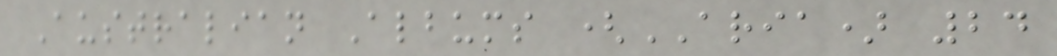Australian Albums (ARIA) 24
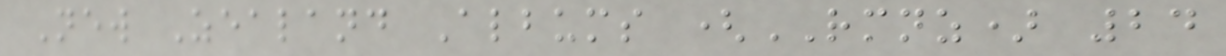New Zealand Albums (RMNZ) 24
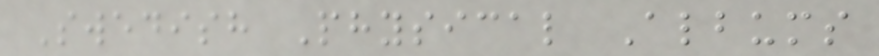Swedish Physical Albums
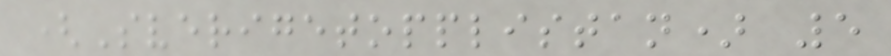(Sverigetopplistan) 5
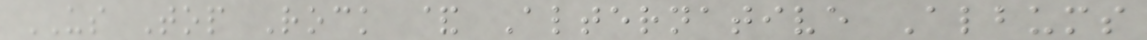US Top Rock & Alternative Albums
